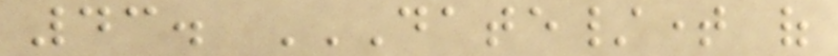43. DATE/TIME OF
